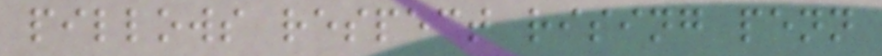pillows respect rising penn
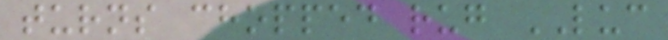turns chopped rug LUC
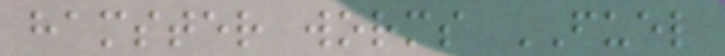hamster worms FUEL
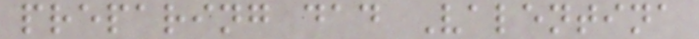preparing dad Valentina
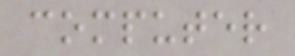computer
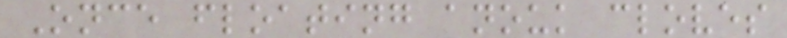Once floating anouk cloves
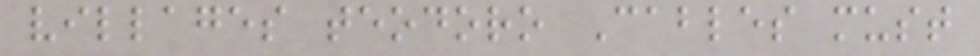villages teodoro Cables must
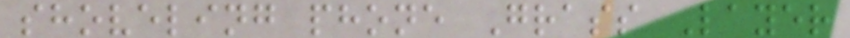shoveling phone Grass Layer
